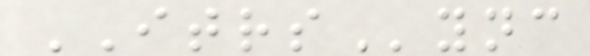ITRSync
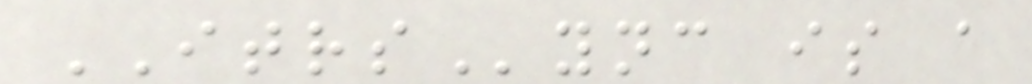ITRSync is a
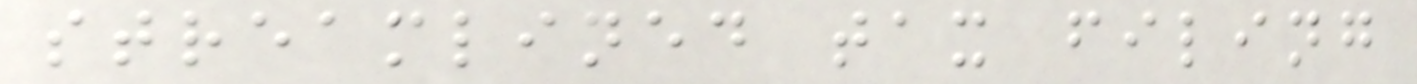streamlined tax filing
